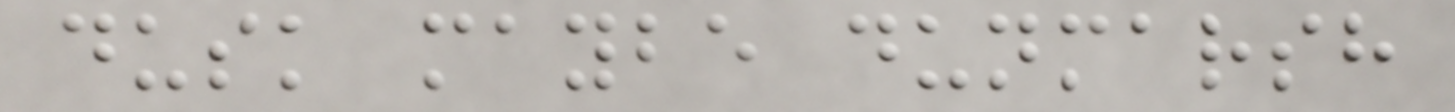dusk maybe dunmarsh
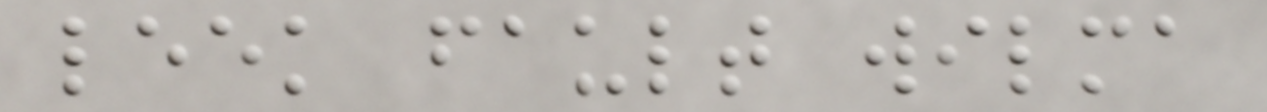leek fault wilma
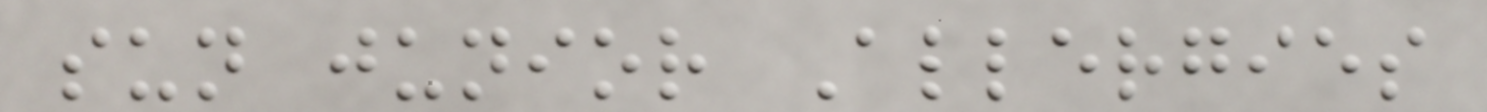sun junior Allergies
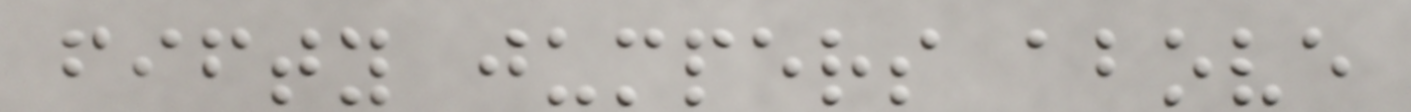fifty jumpers above
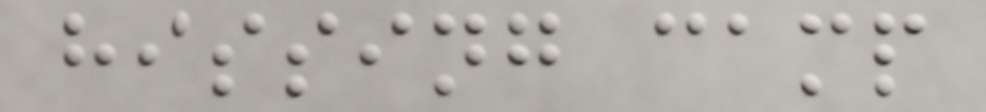hissing camp
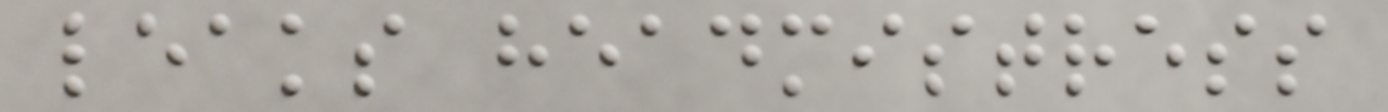leaks headmistress
